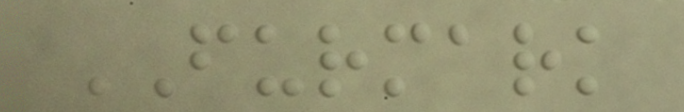FURMARK
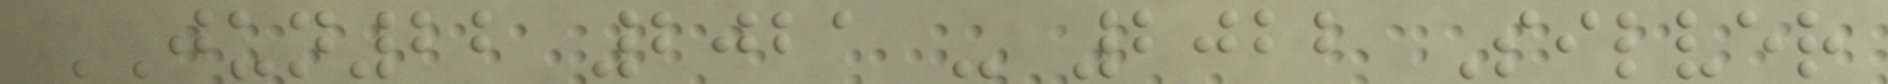JUN22 2021 - 2022 Silver
